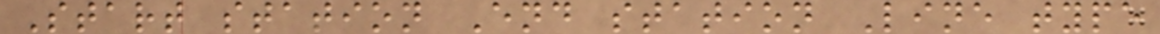Start station End station Line type
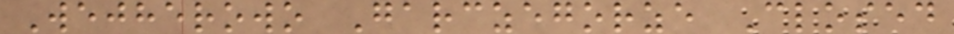Wejherowo Garczegorze Closed
